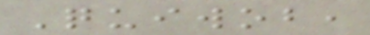Quiwob,
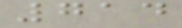714
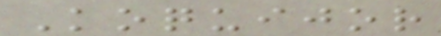Koquijor
